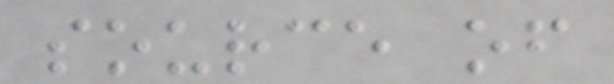source of
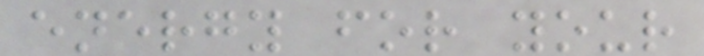energy for your
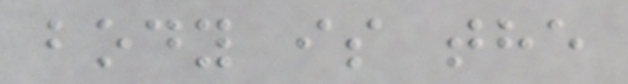body is the
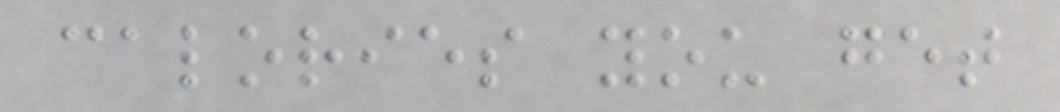calories you get
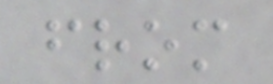from
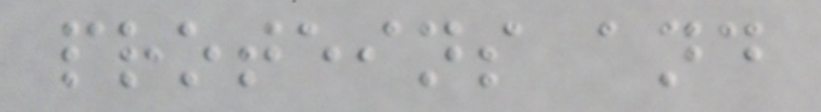proteins and
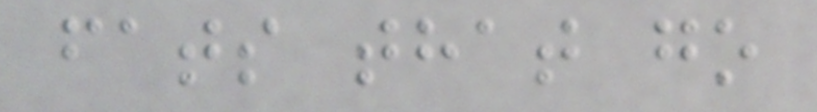fats that go
